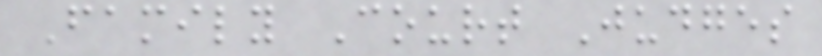Family Court Judges
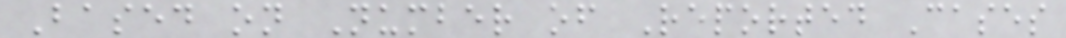Based on Number of Reported Cases
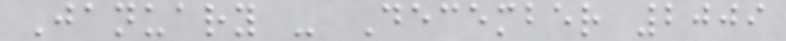January - December 2009
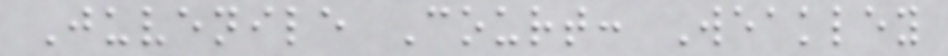Juvenile Court: Weakley
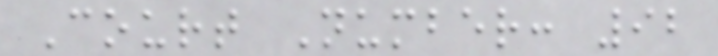Court Number: 92
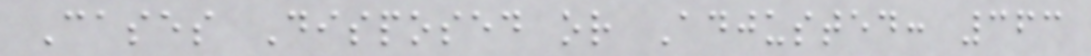Cases Disposed or Adjusted: 363
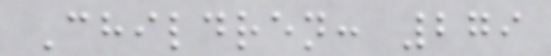Children: 279
